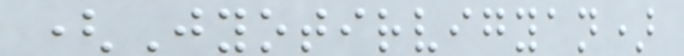(Jyotirvigyan)
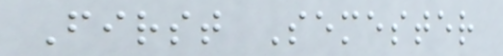First Semester
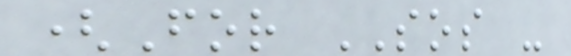(For SOS -
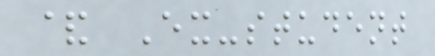& Ex-student
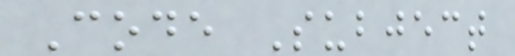Code Subject
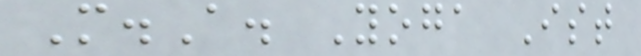M.A. Yoga Ist
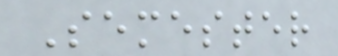Semester
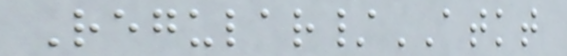Regular/ATKT
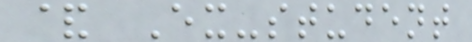& Ex-student
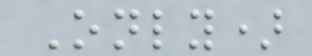Only)
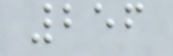256
